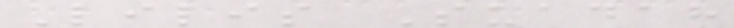Lilis Suadah
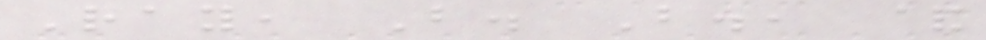Ray, B. B., &
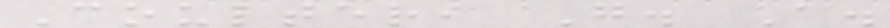Coulter, G. A.
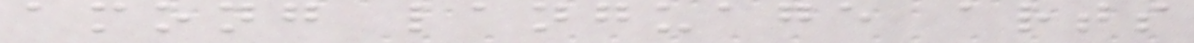among language arts
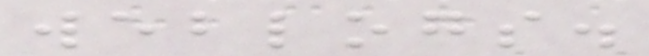weblogs.
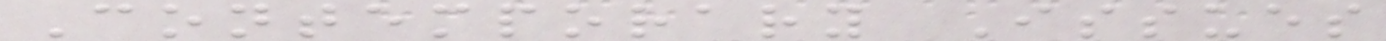Contemporary Issues
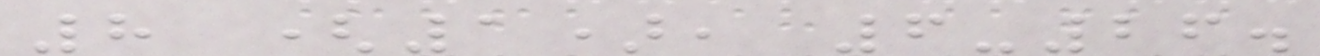8 (1), 6-26.
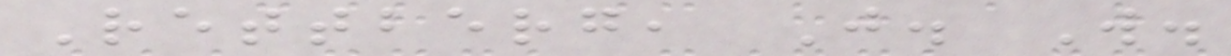Rettberg, J. W.
